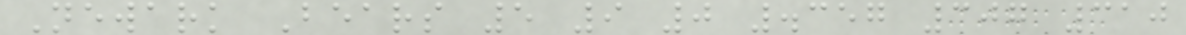Newark Bears 5 9 0 .357 307 310
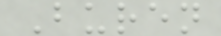Buren
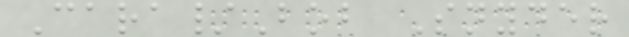Cara/Bob Snyder
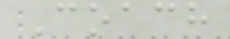Coach
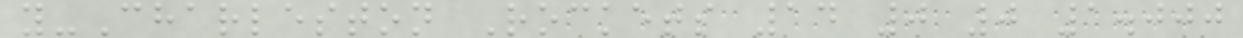y-Charleston Rockets 14 0 0 1.000
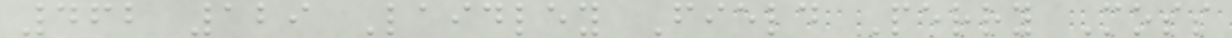462 129 Laidley Field Perry Moss
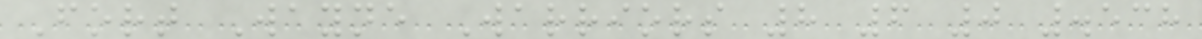Fort Wayne Warriors 8 6 0 .538
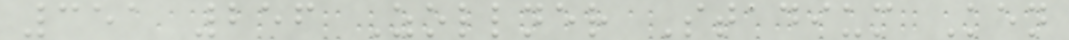351 256 Zollner Stadium Ken
